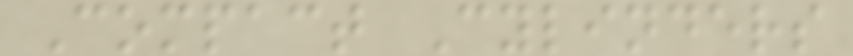Compact Cylinders
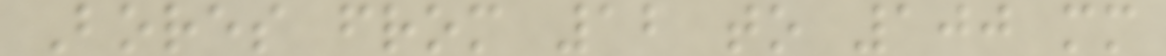Bores from 12 to 100 mm
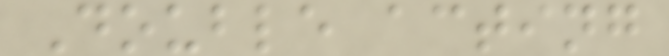Double acting
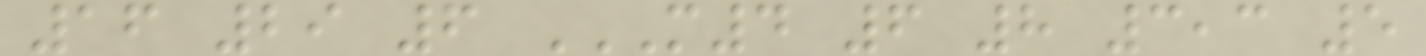16 29 6 M4 6 8 3,3 5
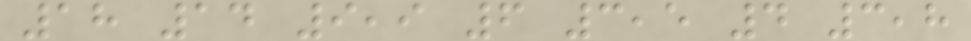18 14 9,9 6 3,5 4 3,8
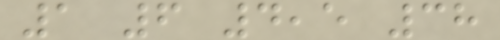1 6 4,5 38
